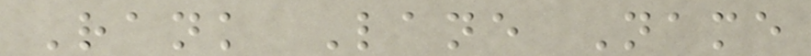Rank Lane Name
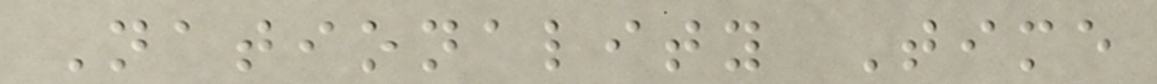Nationality Time
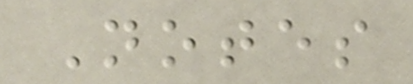Notes
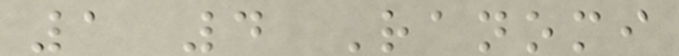1 4 Ranomi
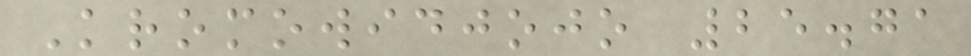Kromowidjojo 25.71
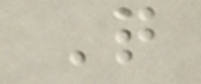Q
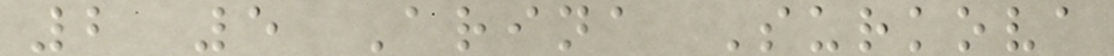2 5 Arina Surkova
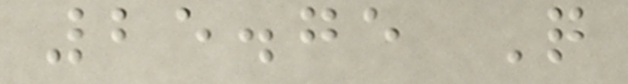25.75 Q
